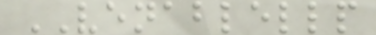VENABLELLP
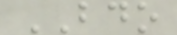BDO
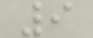9
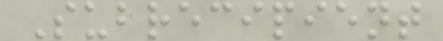Subrecipient
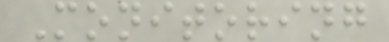Monitoring
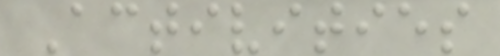Activities
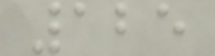125
